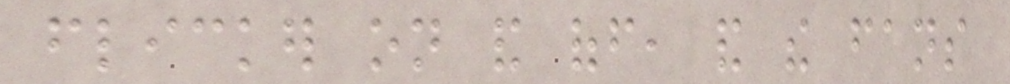flicker on and off, and the fans
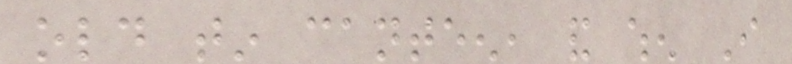old tin canteen, and when I
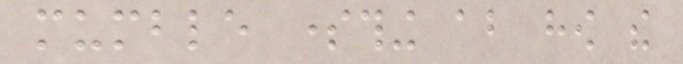mumble something about how the
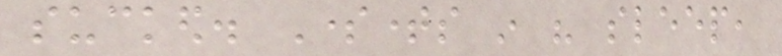sucked. Sometimes in his sleep,
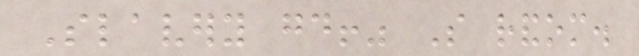Slavery good!" So random.
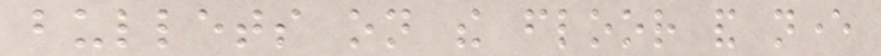bullets on the floor and never
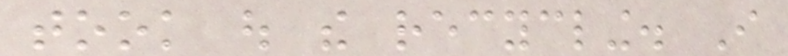took out the recycling. I
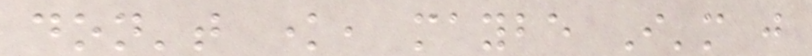don't know, maybe I'm just
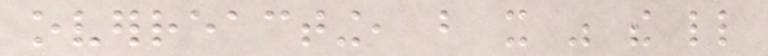overreacting, but it was the little
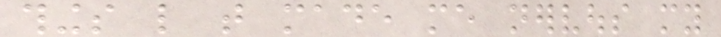things like that made me nervous my
